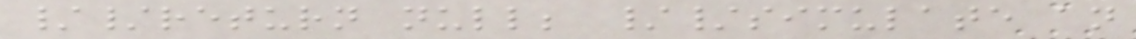//return null; //simulate an
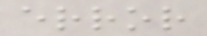error
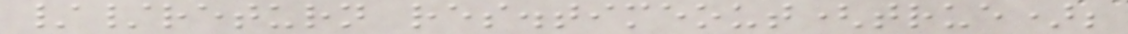//return res.timeout(true);
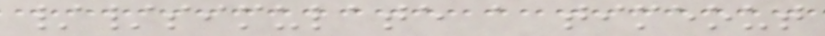//simulate a timeout
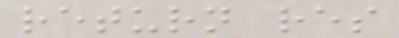return res
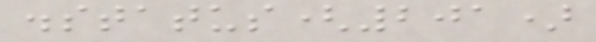.status(201)
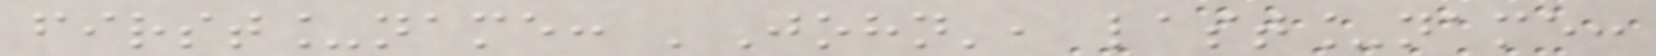first_name: 'John', last_name:
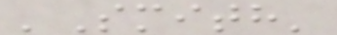'Smith'
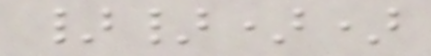}}))
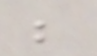;
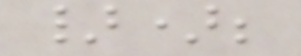});
